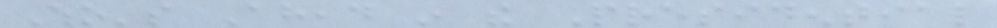Who's Ahead in the Presidential
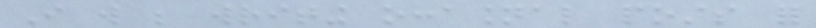I will be writing occasional posts for
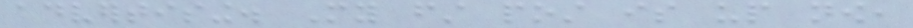advertising. My first post is up now,
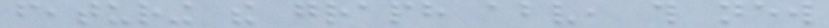featuring the graph above, this new
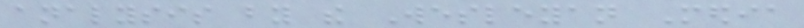analysis by the Wesleyan Media
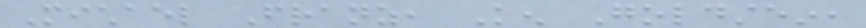Michael Franz, Ken Goldstein,
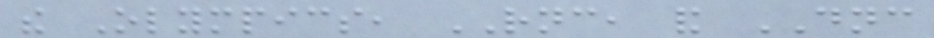the Olympics, RNC, and DNC
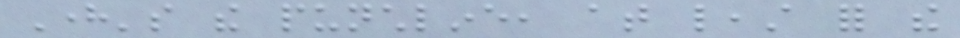Here's the punchline, at least for the
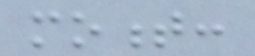moment:
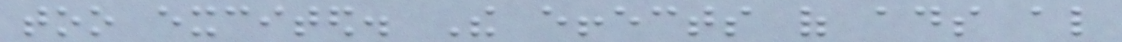too excited. The effects of ads also
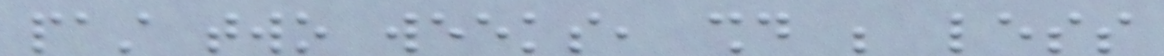past two weeks, should be less
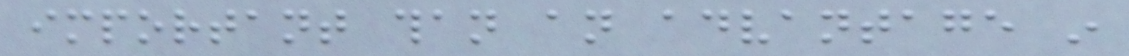important than an advantage in
